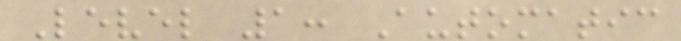Level 1: Automatic
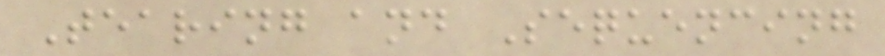Tearing and Sequencing
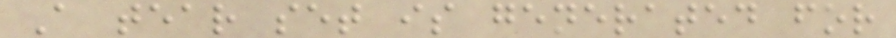A tear set is generated for
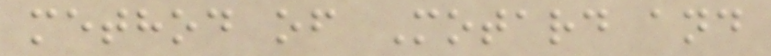method of Motard and
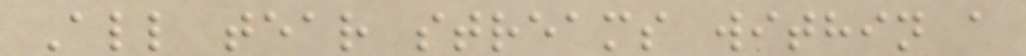All tear streams within a
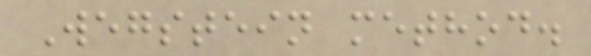Wegstein method.
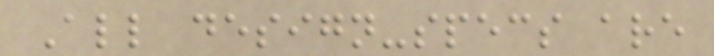All design-specs are
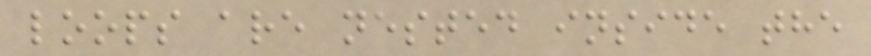loops are nested inside the
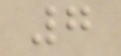7
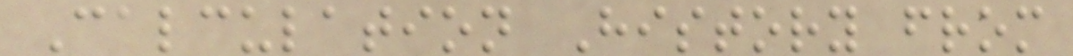Calculation History from
